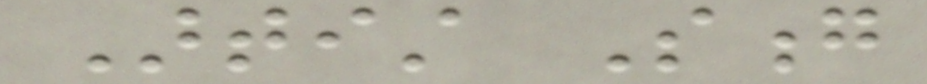Artist Song
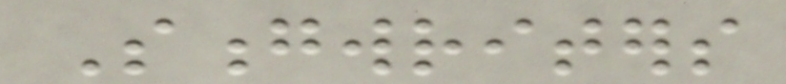Songwriters
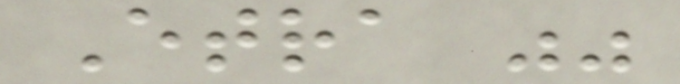Etra ""
